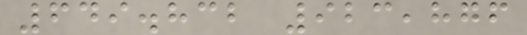649.832 923,876
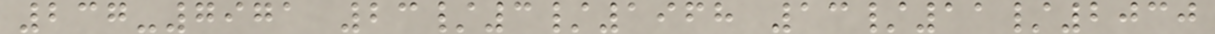237-7971 23/3/1968 13/11/2030
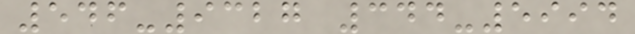546-9327 344-5994
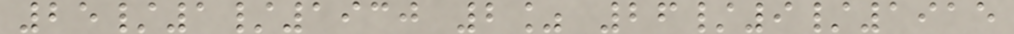25/1/1930 2% 26/9/1915
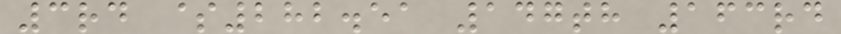3rd $282.51 147th 163rd
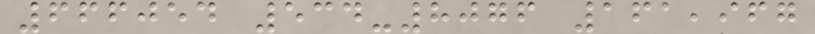666054 534-8076 161,967
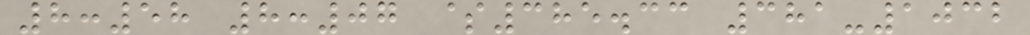8:58 8:07 $385.33 381-1032
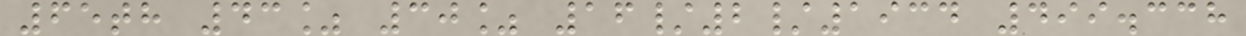65th 43% 30% 16/2/1934 499.338
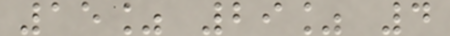15% 29% 4
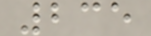235
